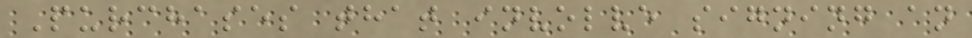Purchases that involve signing an
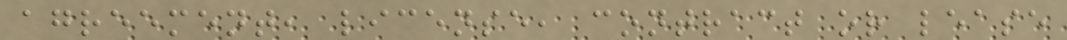agreement, license, contract or lease
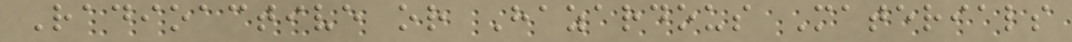Radioactive or Hazardous Materials
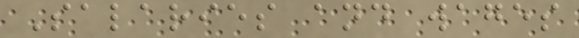Salaries and wages
